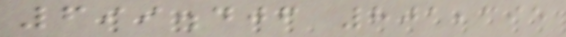699.406 801,395
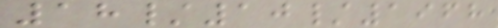18/10/1968
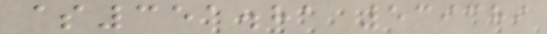$351.81 539389
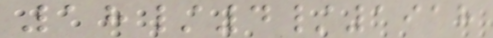18/4/1918
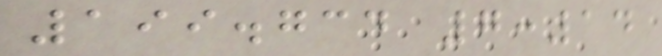199.734 7:14
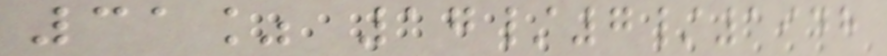31% 17/7/1948
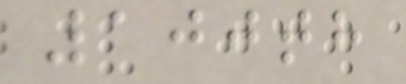100th
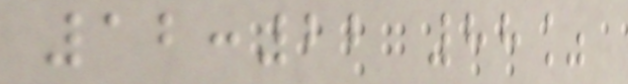12:22 88%
